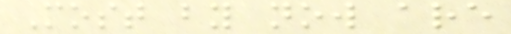Most by now are
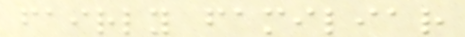fairly familiar
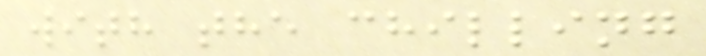with the chilling
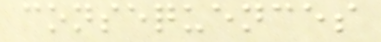consequences
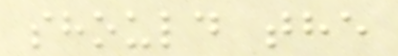should the
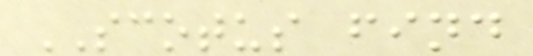SCOTUS find
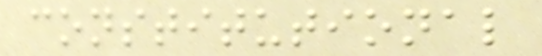constitutional
